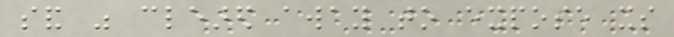sand was cleared away to expose its
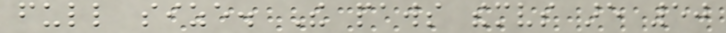full size. The paws themselves are 50
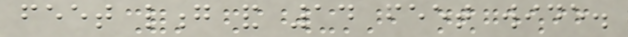feet long and 14 feet wide.
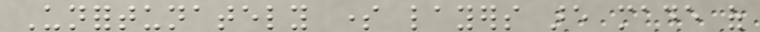Unfortunately some layers are made of
